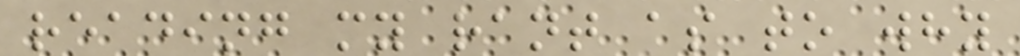reading my rant as to why
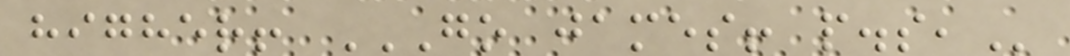higher! GO JAMES! P.S,
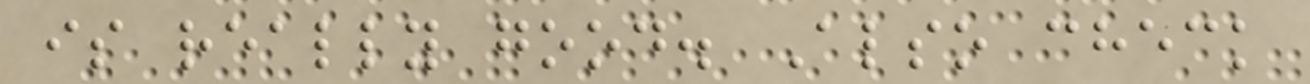is really good. Also check
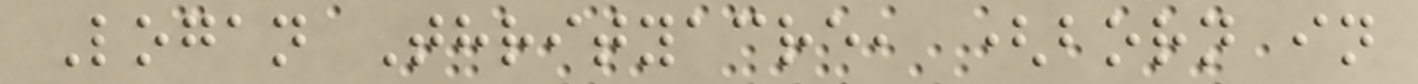Logan Thrityacre, (born in
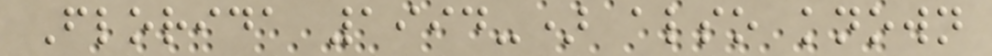Florida 1994-) also known
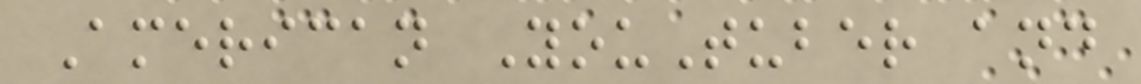American YouTuber and
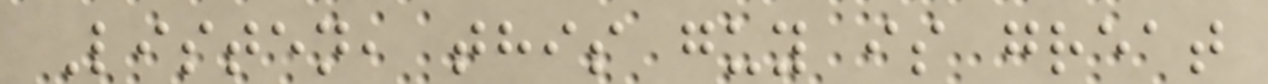Listen, this guy is great
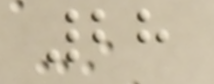28
